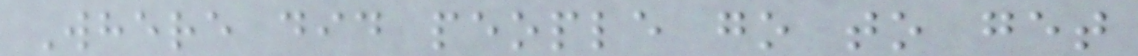Where did people go to get
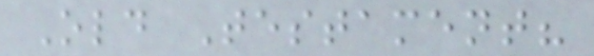Old Testament?
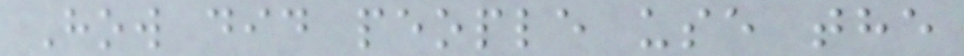How did people use the
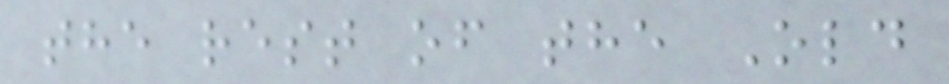the rest of the Old
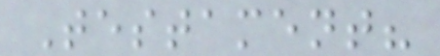Testament?
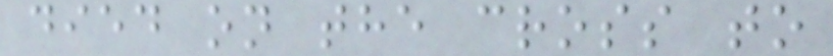died on the cross to
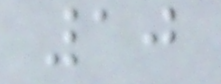10
